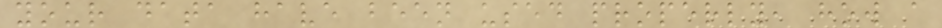your data have been used properly, how a
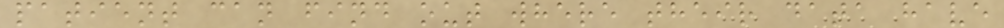patient can find out where their data have
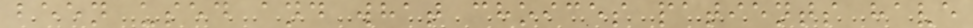been used and what choices patients have
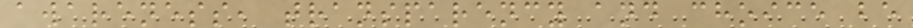awareness, transparency and choice be
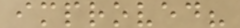improved?
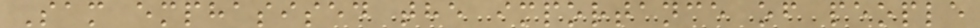Sam emphasised the importance of people
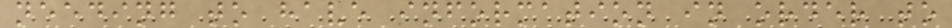needing to have information in order to
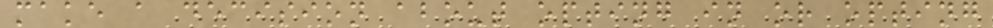make a decision about opting in or opting
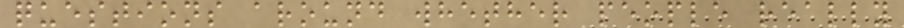questions around whether people really
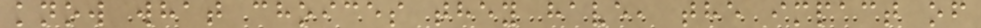know what choices they have, the impact of
